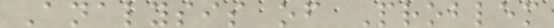Analysis of Problem
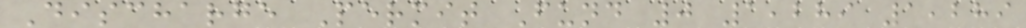Discharge Permit Fund 0 1,289 1,289
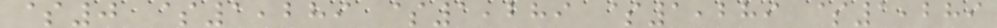$0 $1,289 $1,289 $1,289 $1,289
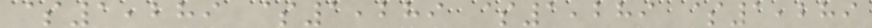$1,289 $1,289 $1,289 $1,289
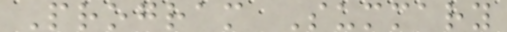Program Summary
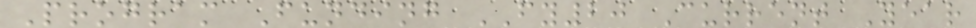Program Funding FY20 Current Year
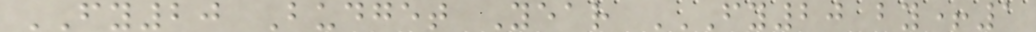FY20 Budget Year FY20 BY+1
